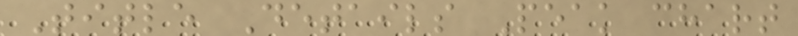Title Details Peak chart
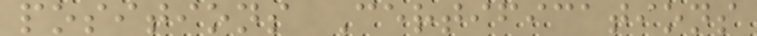positions Certifications
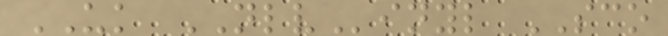UK NLVinyl SCO
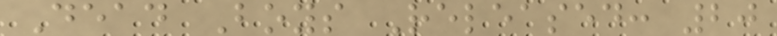Dead Boys Released: 20
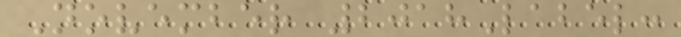November 2018Label:
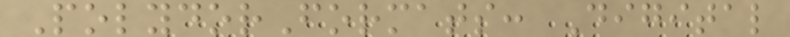PolydorFormats: Digital
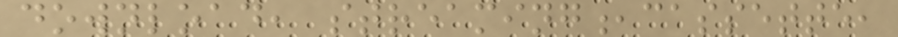download, streaming,cassette,
